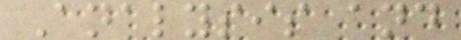Analysis and
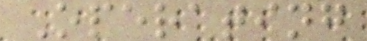Operating
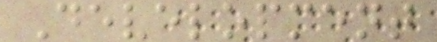Development
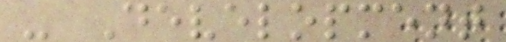- Development
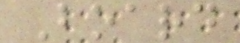Board
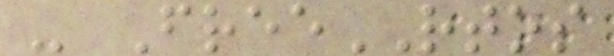- FreeRTOS
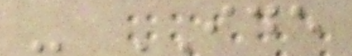- IDE
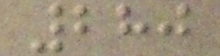280
